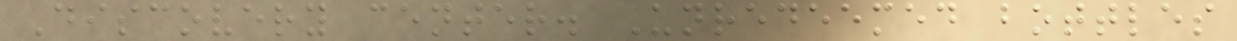Discovery center. Unredeemed bottles
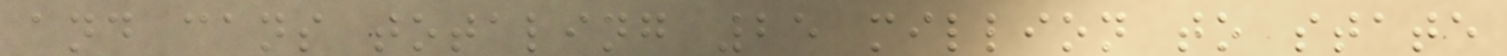and cans totaling 25 million to state
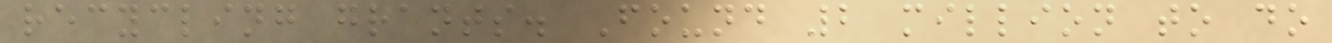recycling grants. Found 2 million to do
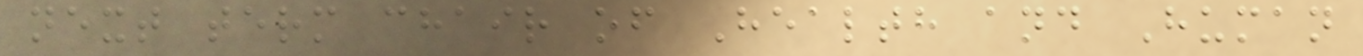next term chair of Health and Human
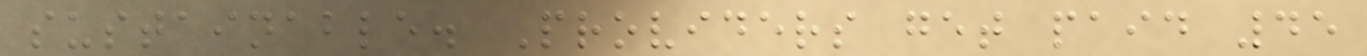sustainable. Providers get paid 45
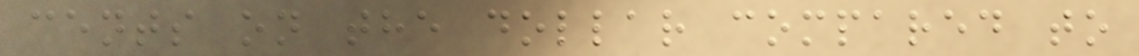cents on the dollar compared to
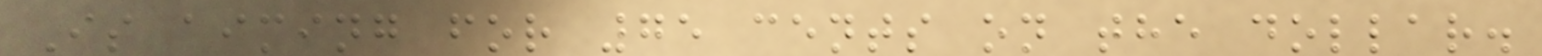Is aiming for 75 cents on the dollar.
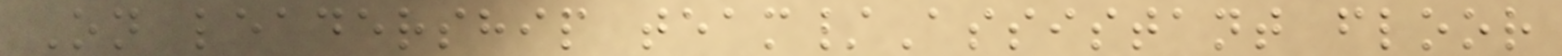On leadership team/Assistant floor
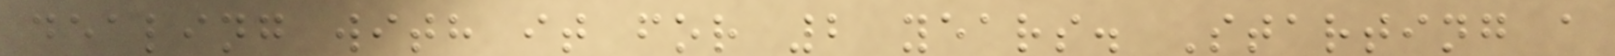dealing with it for 2 years. Starting a
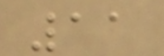11
